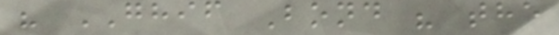" GHIF Bond " the
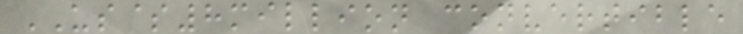US$8million convertible
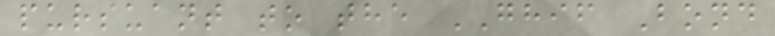pursuant to the GHIF Bond
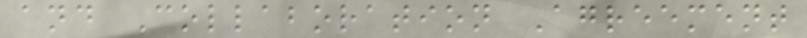and Collaboration Agreement
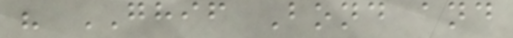" GHIF Bond and
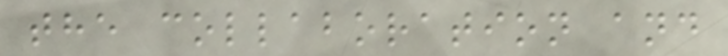the collaboration and
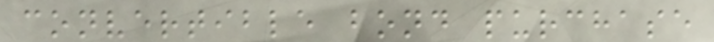convertible bond purchase
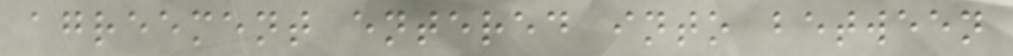agreement entered into between
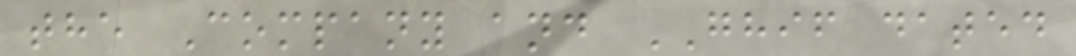the Company and GHIF dated
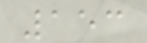153
